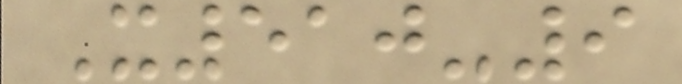X510-9
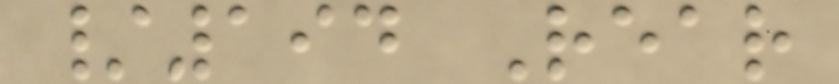/194 Rear
